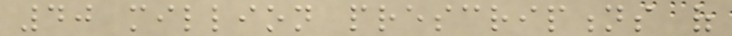40 million prescriptions of
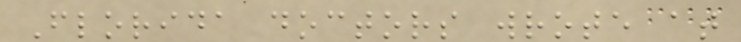Florida doctors wrote at
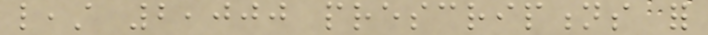least 2,000 prescriptions for
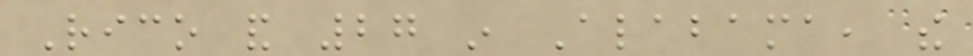Rico and 27 in Alabama, the
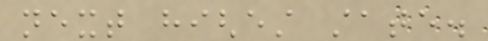next highest state.
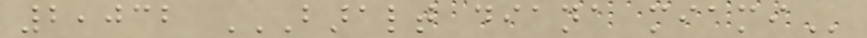2,032 BARALT DIANA MIAMI
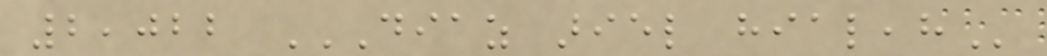2,022 DIAZ ARIEL HIALEAH
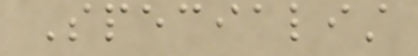Specialist
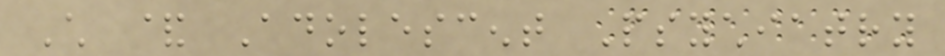Child & Adolescent Psychiatry
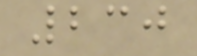230
